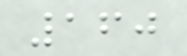160
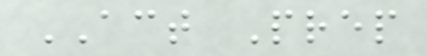ACT Prep
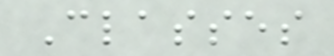Classes
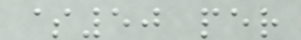$50 per
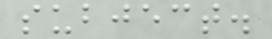subject.
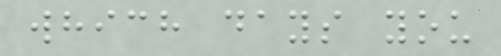which days you
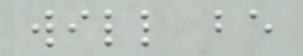will be
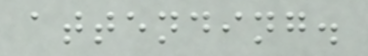attending.
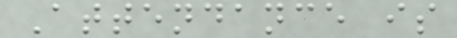Attendance is
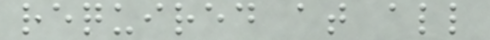required at all
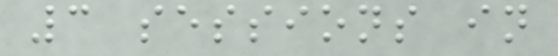3 sessions in
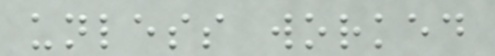unless worked
